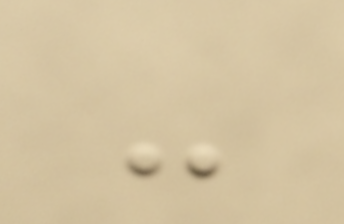-
